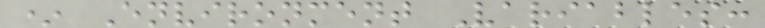* Environment Variables:
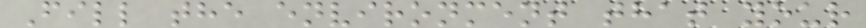Fill the environment that your
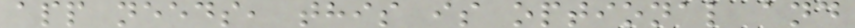app needs, this is optional and
